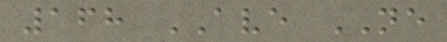168 AVE NE
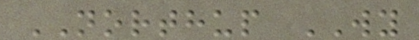NORTHUP WY
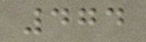474
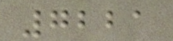7221
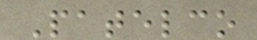Patelco
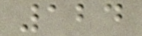124
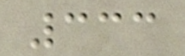333
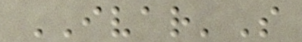IVAR'S
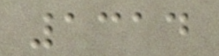1314
